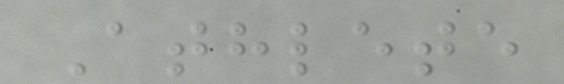Athlete
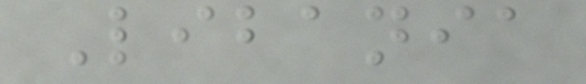Libania
